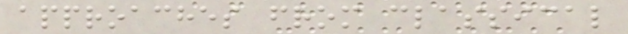approaches from classical
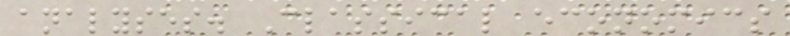analyses. Classical economics
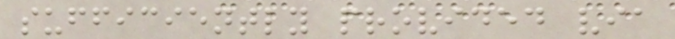sufficiently provided via
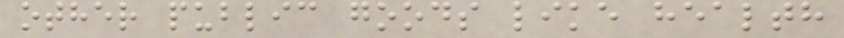other public goods like health
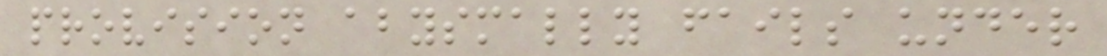provision abysmally fails under
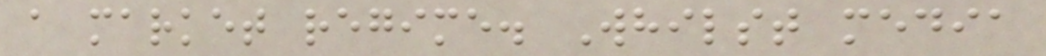a market regime. Whilst media
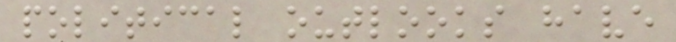political outlooks have
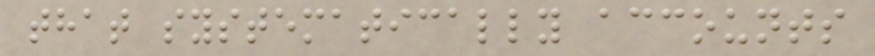that systematically accounts
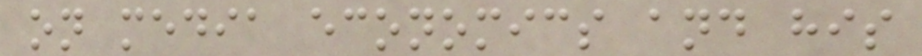on media economics and his
